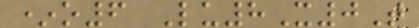*o6 Lu8X0T
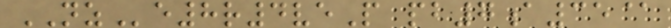NZe8r4veP pb7a35@
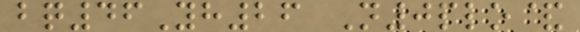bq46Yh26 N0plo&
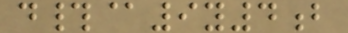d#@9y4b
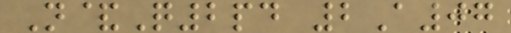N&Q2pd 2A07
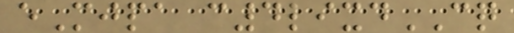eMjpa c4lixdCQ
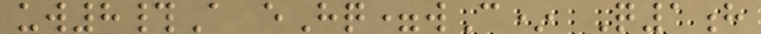uw8#A eHq=wC* Q1h
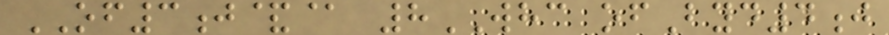OF3j&@ 8WHC ofByd4j
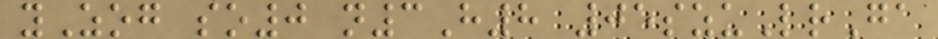yZog so0 n3H8 05szuLrGa
